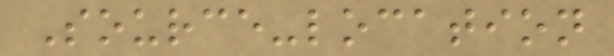Source-location
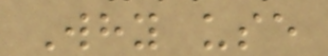Why use
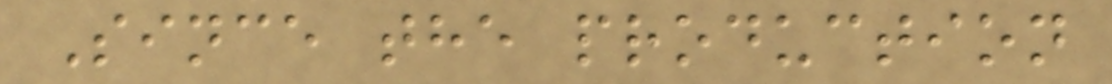Since the production
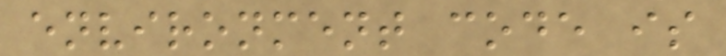environment code is
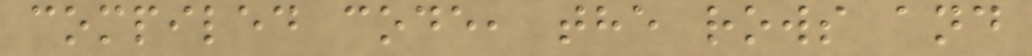compiled code, the rows and
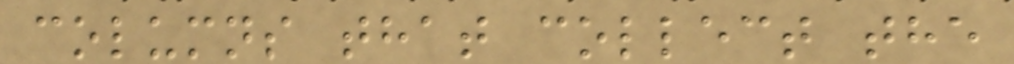columns that collect the
